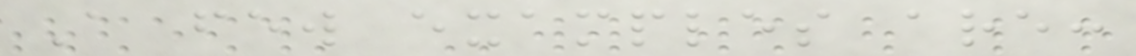A few examples are:
